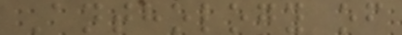Anthology of
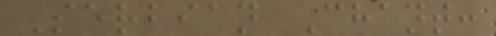Serbian Chant:
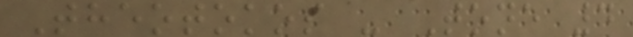Theotokos - Tone 4
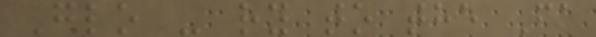Glo - ry to the Fa
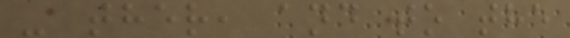- ther, and to the
